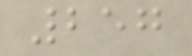257
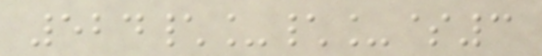524\_\_$3
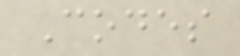Codes
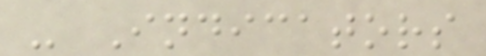- Indicators
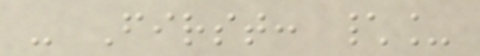- First: \_
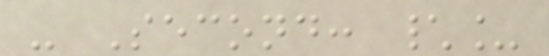- Second: \_
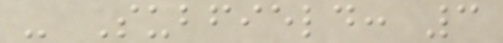- Subfield: 3
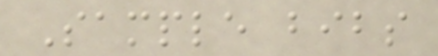Sample bibs
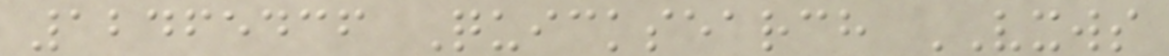12465436 Quicksearch VXWS
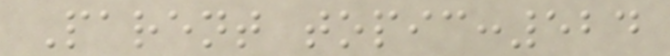Parent topic:524
